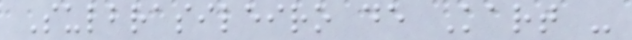Sulbrasileiro de Kart -
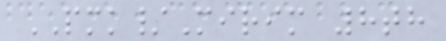PMK/Mirim 8th
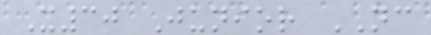X30 Junior NC
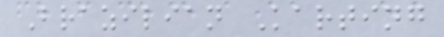Brazilian Karting
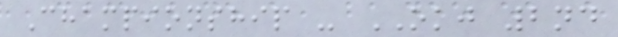Championship - OKJ 2nd
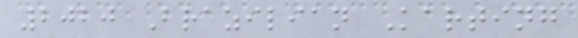2020 Brazilian Karting
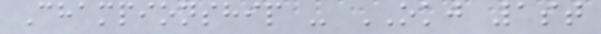Championship - OKJ 1st
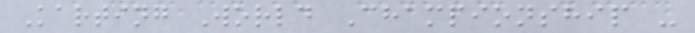Karting World Championship -
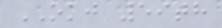OKJ 59th
